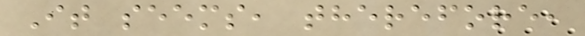It seems, therefore,
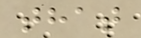that
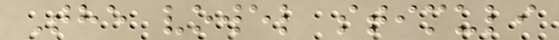The vowel stimuli
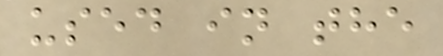used in the
